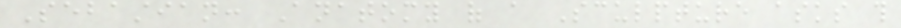Sebastian: Anatomy of a Sculpture asks this
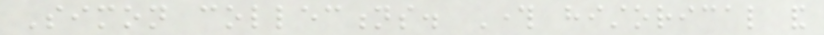Simon collections. Through historical and
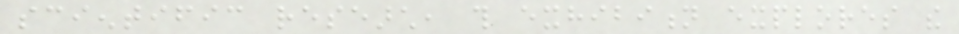scientific research, this exhibition explores the
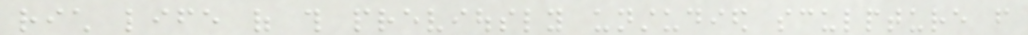rich life of this previously unstudied sculpture from
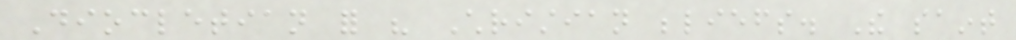Diocletian for his Christian beliefs. The saint
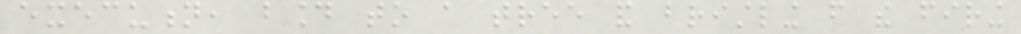execution, bound to a tree and bristling from the firing
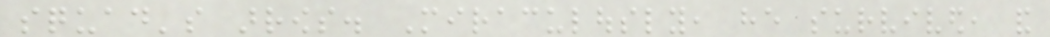squad's arrows. Miraculously, he survived, and
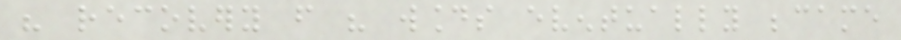his recovery from his wounds eventually became
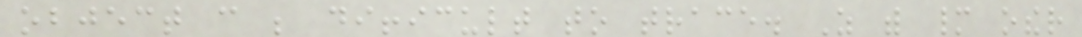object can be difficult to trace. As with many other
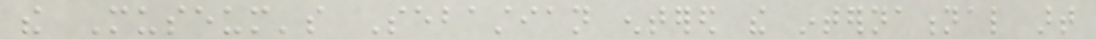the Museum's Sebastian entered the international art
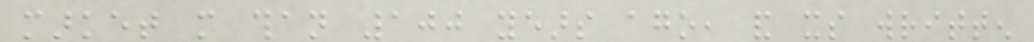market more than 100 years ago, and its written
